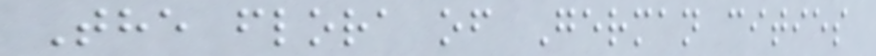The flora of German cities
